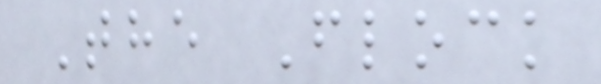The Flock
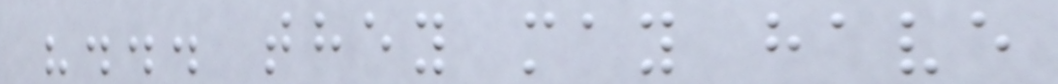"... they may have
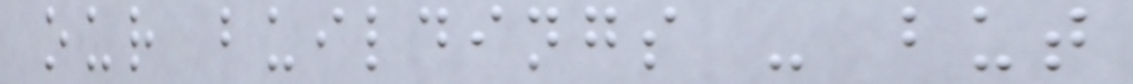our buildings - but
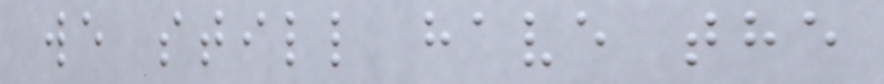we still have the
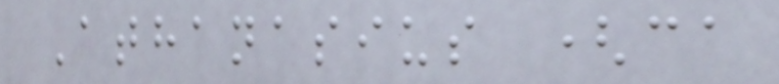Athanasius (ca
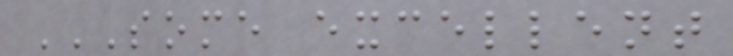SOME EXCELLENT
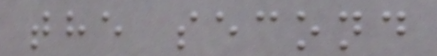the second
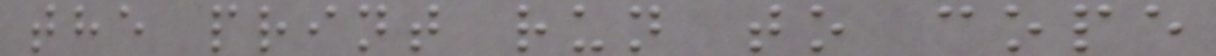the print run to cope
